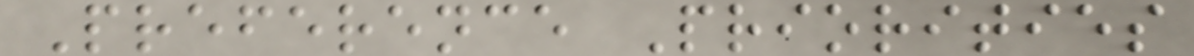Preference Priorities
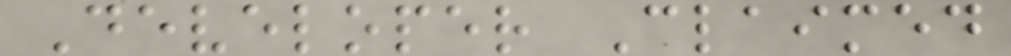Developer Claimed
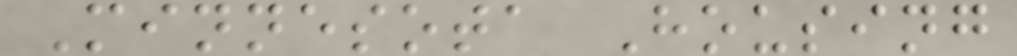Minnesota Housing
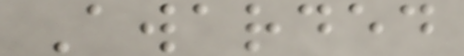Awarded
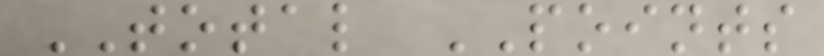TOTAL POINTS
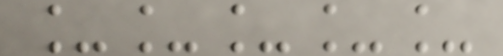_____
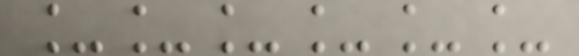______
